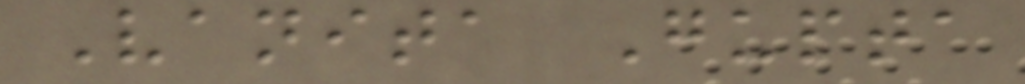Vanita Gupta
